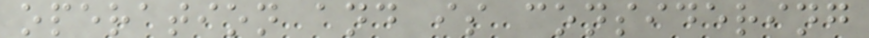operation and is considering
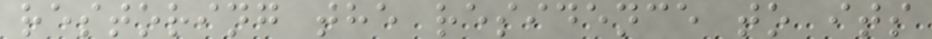restoring the residence to its
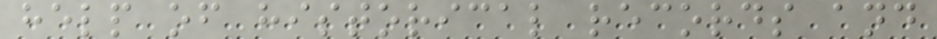help of historical records and
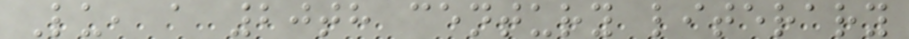Lu, a 20th century literary
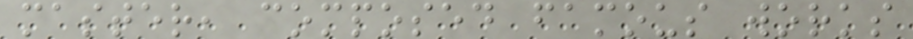master, composed famous works
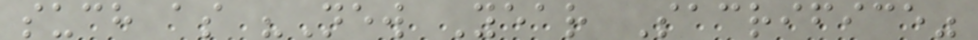such as "New Year Sacrifice"
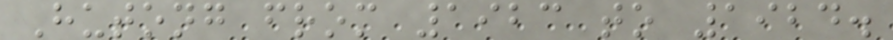Hutong from 1923 to 1924.
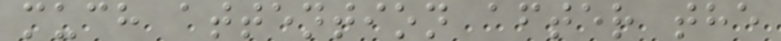much attention after the
